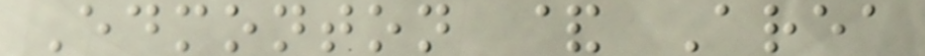Edmonton & Area
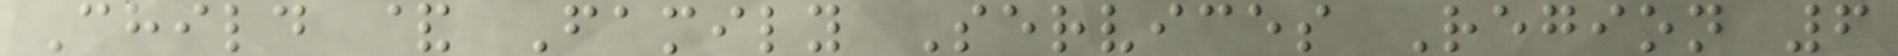Child & Family Services Region 6
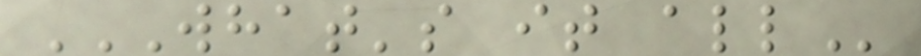WHAT'S IT ALL
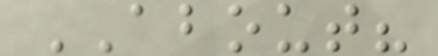ABOUT?
